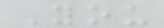You
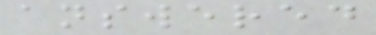answered
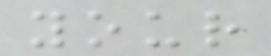your
